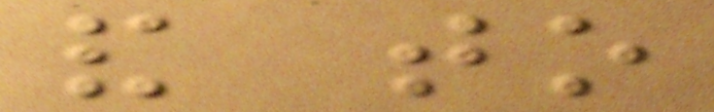and to
